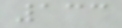133
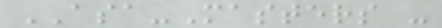ASA-Masters -
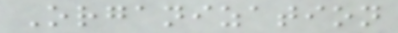Organization
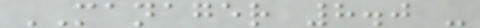MANAGER 8.0 -
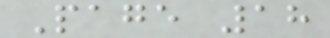Page 18
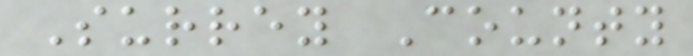Surrey County
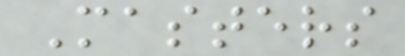Masters
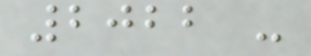2022 -
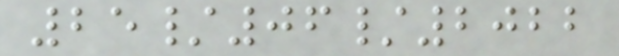25/06/2022
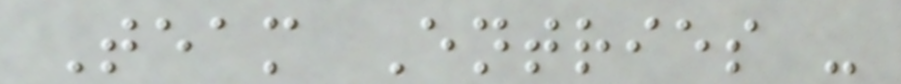Team Entries -
